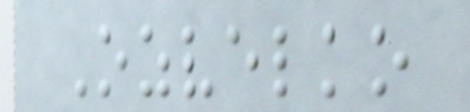Ozvelko
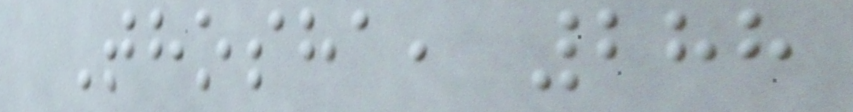Thosha, 288
